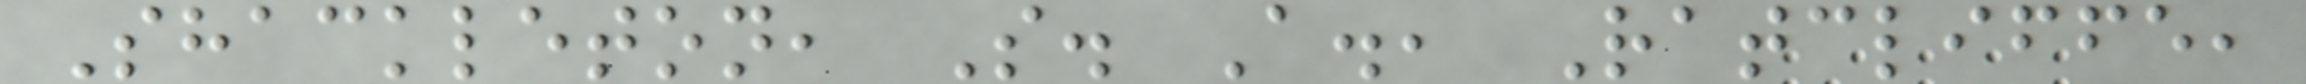Shackleton, S. A., Ratcliffe,
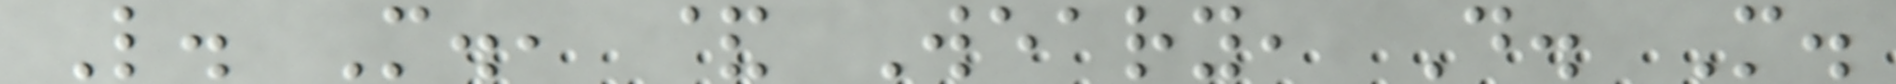L. M., & Weary, D. M.
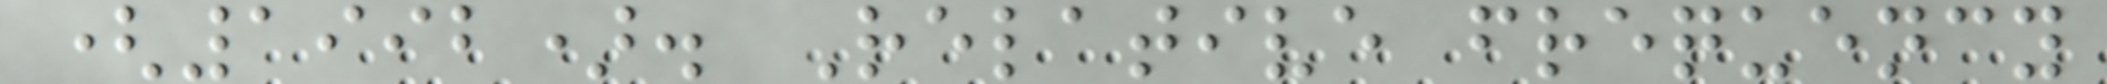(1992). Relative frequency
